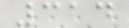314
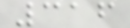316
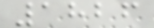1826
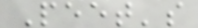Peet's
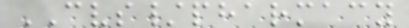CVS/pharmacy
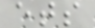ets
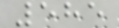585
